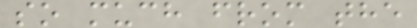so much from the
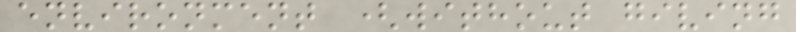environment (without giving
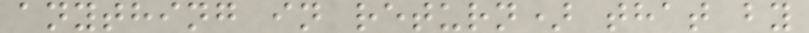anything in return) that by
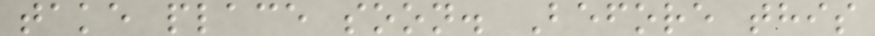take place soon. Before this
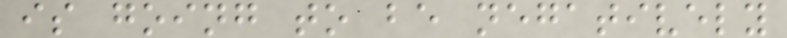is going to be negatively
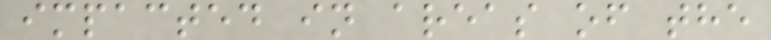impacted in areas of the
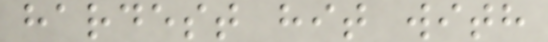hardest hit with
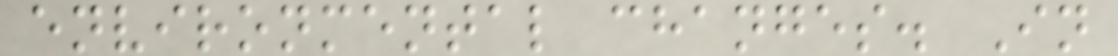environmental changes. In
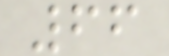66
